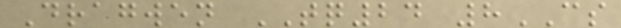Dragwen TQ24 8CS
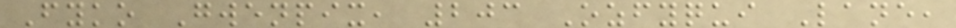Fyko Gwenpix, 203 Ozfyqui Lane,
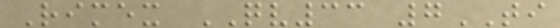Rimex QV33 7TI
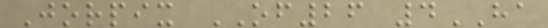Jorpix OF26 4HA
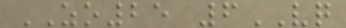ZO25 6VQ
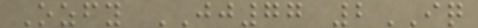Ozfy JJ77 2IQ
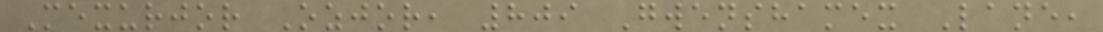Mexurjor Ozjor, 809 Gwenshamex Lane,
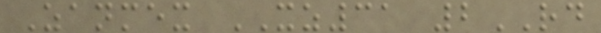Zanmex XZ31 2RD
